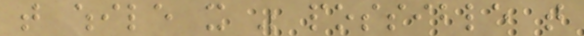that while it was possible that
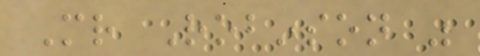Mr Robinson was
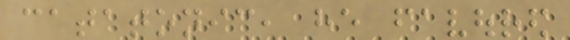catatonic, he favoured
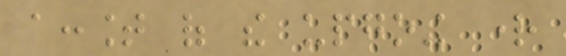account of the upgoing right
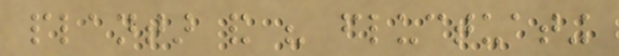plantar and his fluctuating
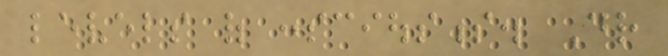levels of consciousness. Dr
